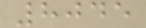8045
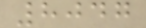8047
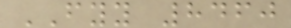FYY 8460
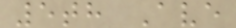5th Ave
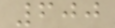600
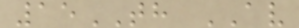15TH AV
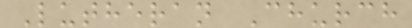Lutheran Church
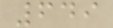649
